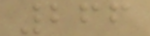266
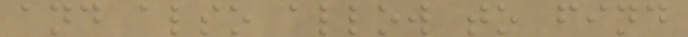and also allow to find
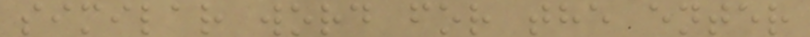similar word for the enter
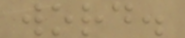word.
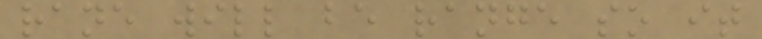rane will be range so it
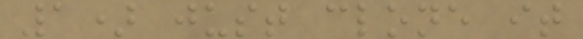1) just clone it
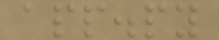app.py
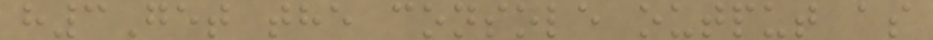h3Get the console output as
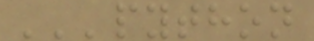'''python
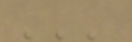'''
